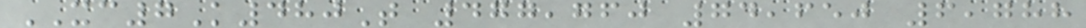XC7K480T 477,760 74,650 6,788
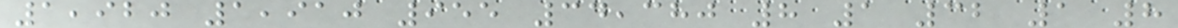1,920 1,910 955 34,380 8 1 32 1 8
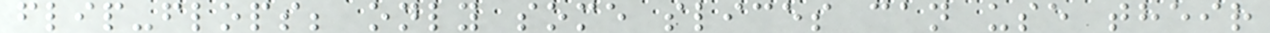flip-flops; only some slices can use their
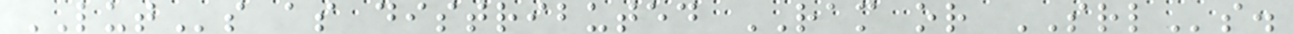LUTs as distributed RAM or SRLs.
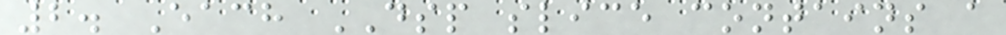2. Each DSP slice contains a
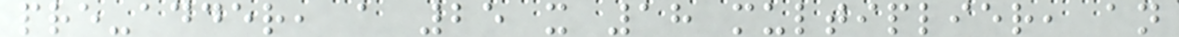pre-adder, a 25 x 18 multiplier, an
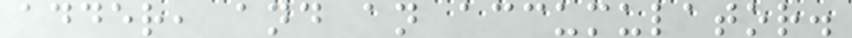adder, and an accumulator.
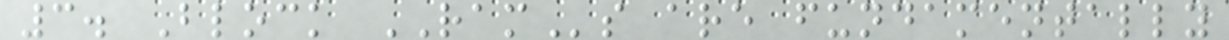3. Block RAMs are fundamentally
